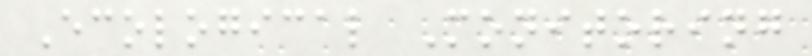Ecological Monitoring
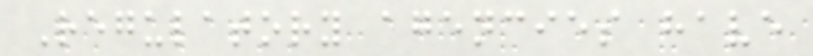Regulatory agencies have
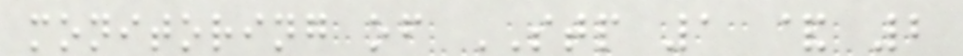monitoring of STP 1 & 2
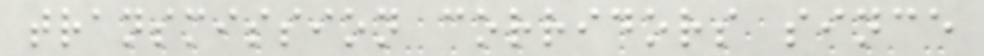transmission corridors since
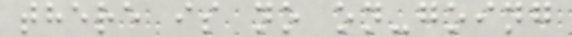there is no on-going
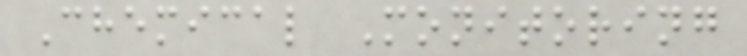Chemical Monitoring
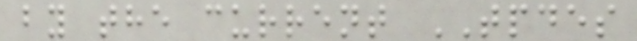by the current TPDES
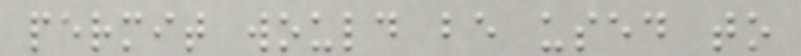permit would be used to
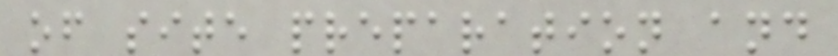of site preparation and
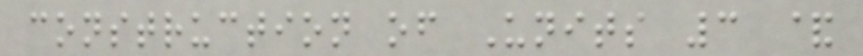construction of Units 3 &
